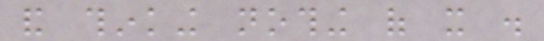and thinking nothing of it .
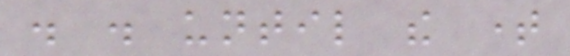. . until the time
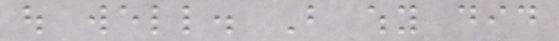out well. But why did
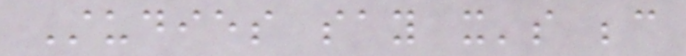Studies say it's because
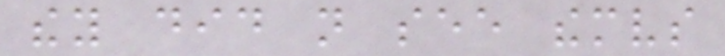they did not see themselves
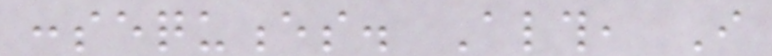consequences. Although, I
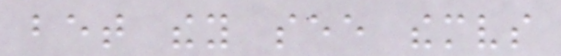bet they see themselves
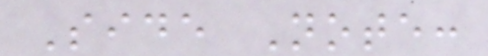Side Note:
